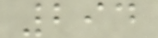294
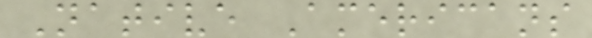Native Americans
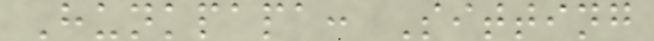Hunkpapa: Sitting
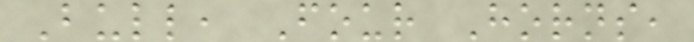Bull, Four Horns,
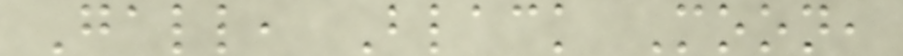Gall, Black Moon,
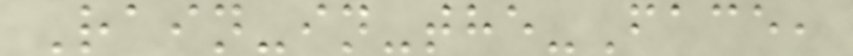Rain-in-the-Face,
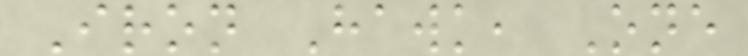Iron Hawk, One
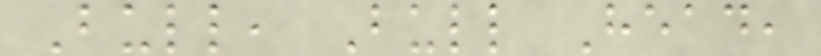Bull, Bull Head,
